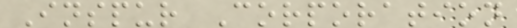Inspur Corporation
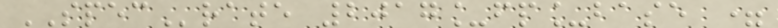SPECrate 2017_fp_base =
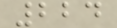224
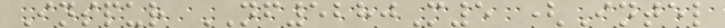Inspur NF5280M5 (Intel
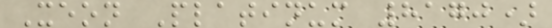Xeon Platinum 8170)
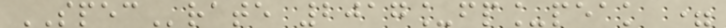SPECrate 2017_fp_peak =
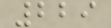229
